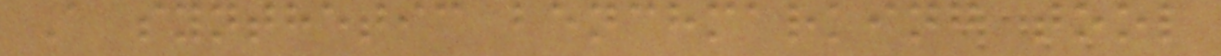A synthetic benchmarking tool
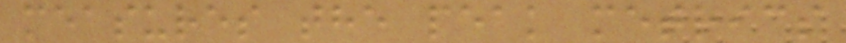measures the peak metrics
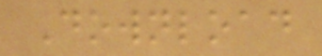Download
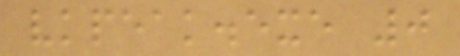vkpeak.exe 0
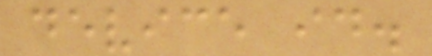device id.
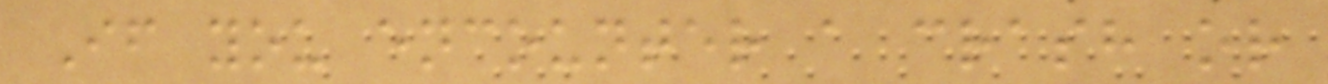If you encounter a crash or
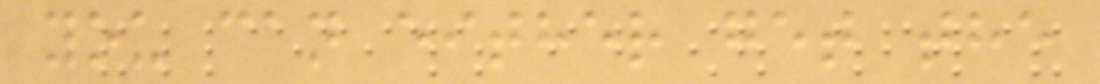you can either get the
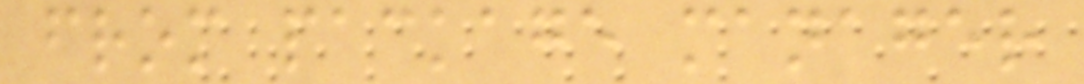from package manager
